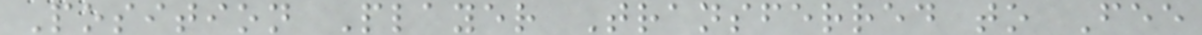Position Player Transferred to Fee
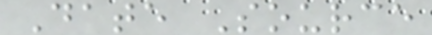Date Source
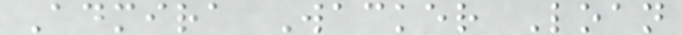Admira Wacker Loan
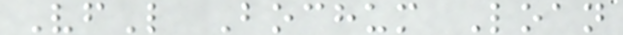VfL Bochum Loan
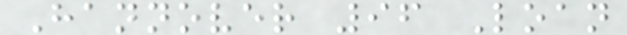Hannover 96 Loan
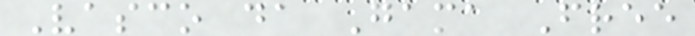Vasco da Gama Free
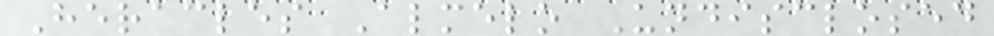Heracles Almelo Undisclosed
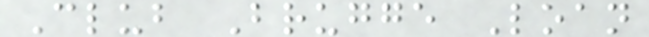Club Brugge Loan
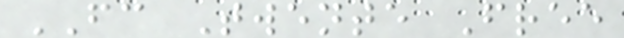FC Twente Free
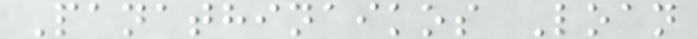Panathinaikos Loan
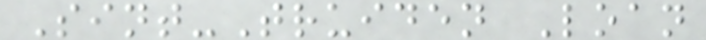Sint-Truiden Loan
